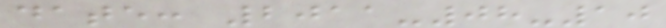date: 2011-08-10
